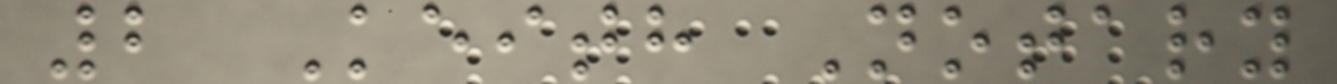2 Keith Notary
